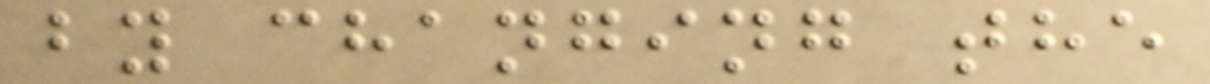by changing the
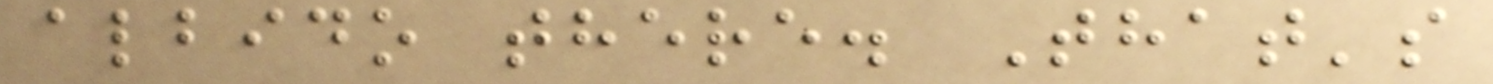albido there. That's
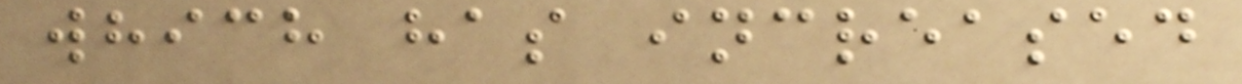which has increased
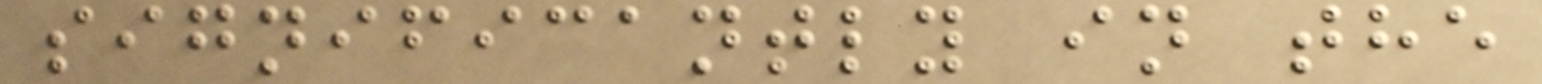significantly in the
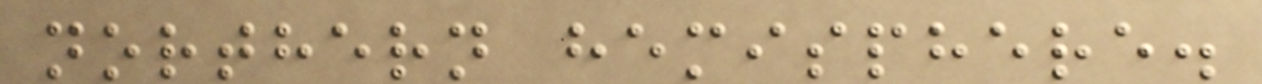northern hemisphere.
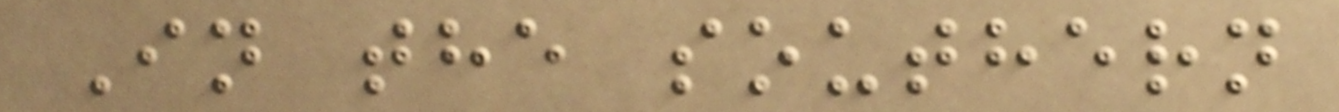In the southern
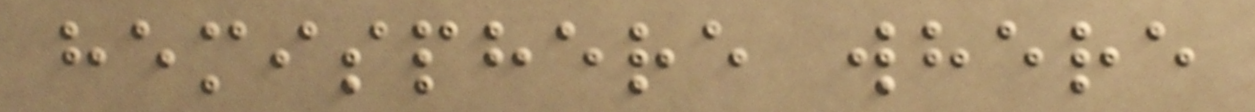hemisphere where
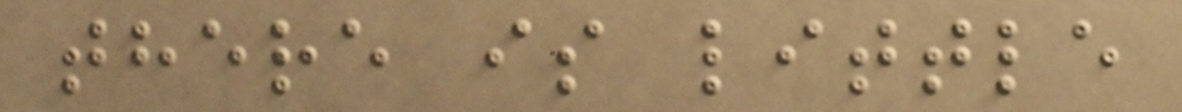there is little
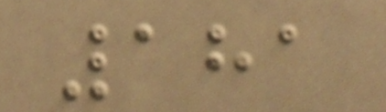181
